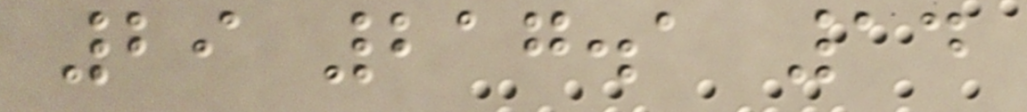29 217.1 14
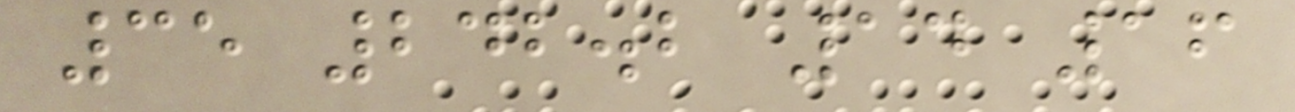35 242.2 14 16
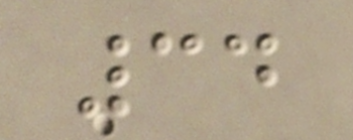34
